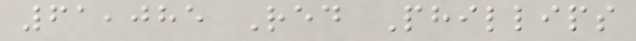61,085 Red Phillips
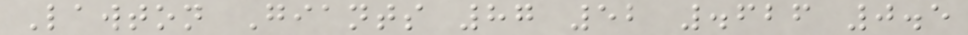Lawton Giants 87 52 .626 0.5
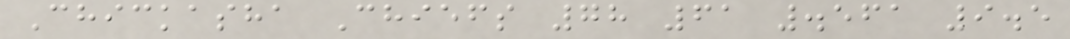Chickasha Chiefs 78 61 .561 9.5
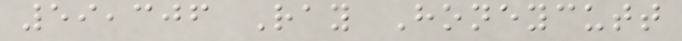59,306 Ray Honeycutt
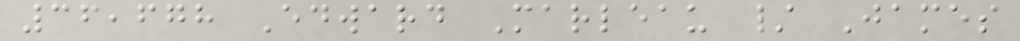36,678 Edward Marleau / James
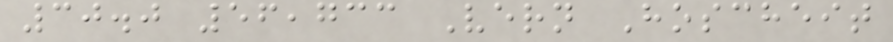30.0 56,733 Vern Hoscheit
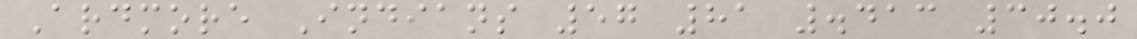Ardmore Indians 57 81 .413 30.0
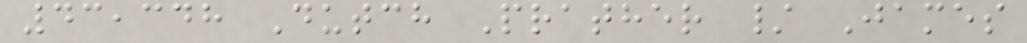43,348 Dutch Prather / James
